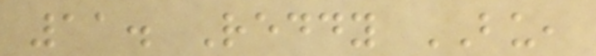11. Reddy BU,
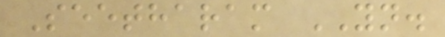Seetharam YN.
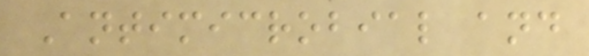Antimicrobial and
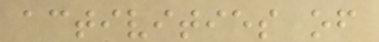activities of
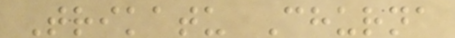Trikatu Churna
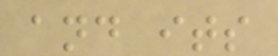and its
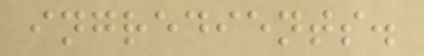ingredients.
